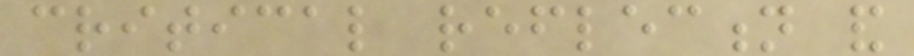critical reflection and
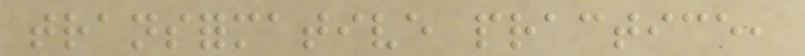transformative practice,
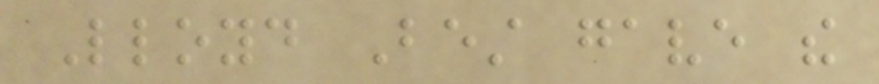Lloyd Best gave the
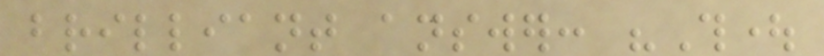brilliant answer: "Thought
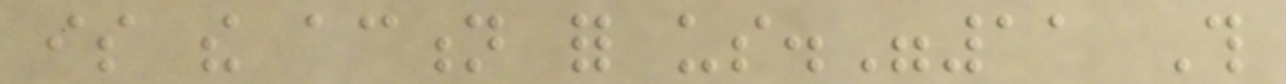is the action for us."11 This
